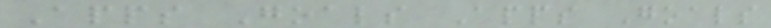Apps Goals Apps Goals
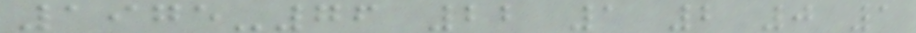1975-76 22 1 2 0 1
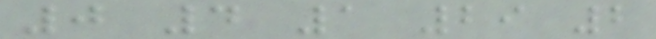0 4 1 29 2
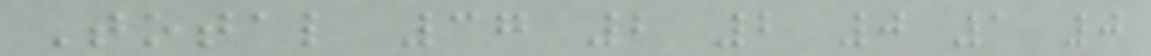Total 37 2 2 0 1 0
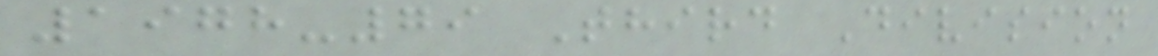1978-79 Third Division
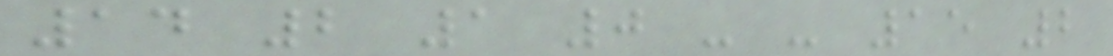14 2 1 0 - - 15 2
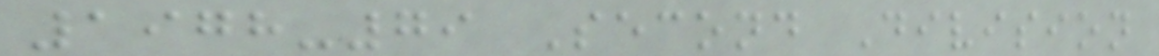1978-79 Second Division
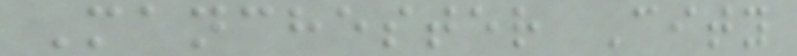Manchester City
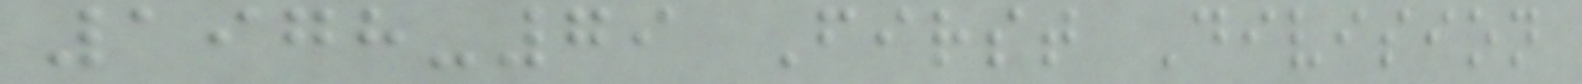1978-79 First Division
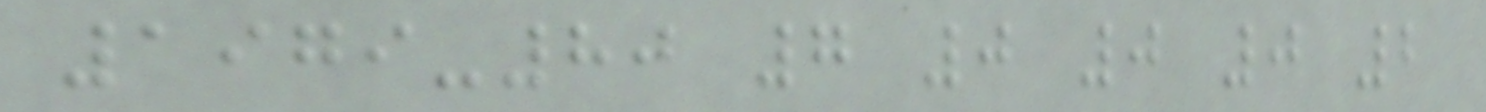1979-80 7 0 0 0 2
